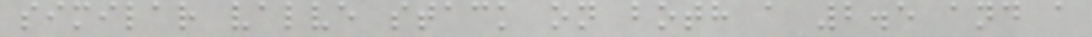similar valve stack on both a 2.5 and a
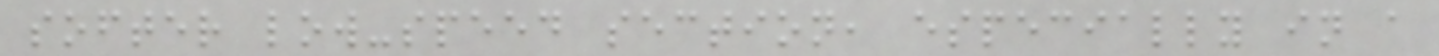softer low-speed section, especially in a
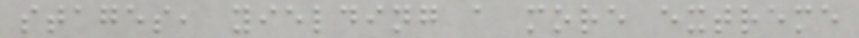stages, yielding a more extreme
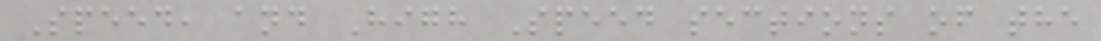Speed, and High Speed sections of the
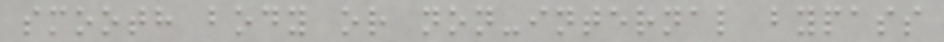smooth body or non-internal bypass
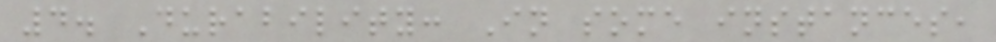4. Durability: In some instances,
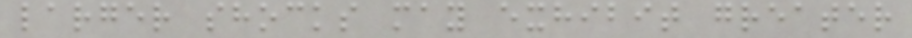larger shocks may exhibit greater
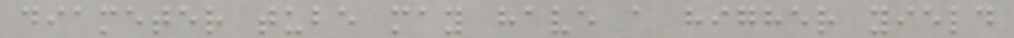diameter tube may have a higher yield
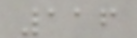116
